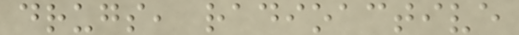drugs, radioactive
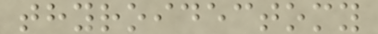thyroidectomy
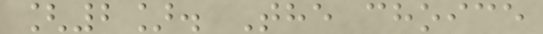[2]. The choice
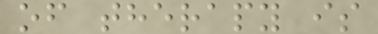of therapy is
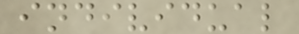individual
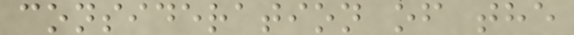consideration of the
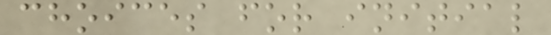choices for initial
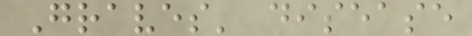Graves' disease
